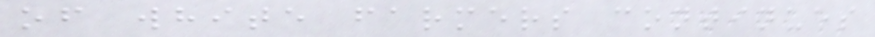of white farmers continues
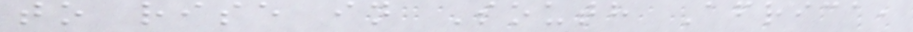to rise in South Africa,
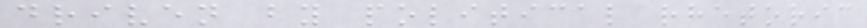driven by political rhetoric
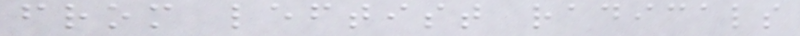from leftist radicals
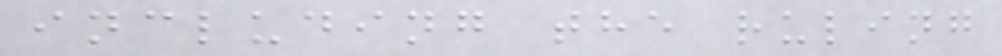including the ruling
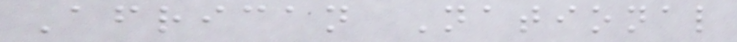African National
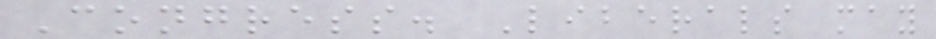Congress. Liberals may
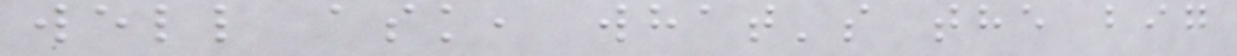well ask, what's the big
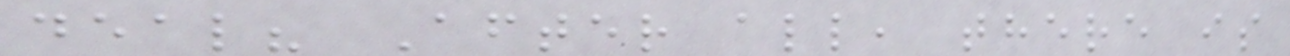deal? After all, there is
